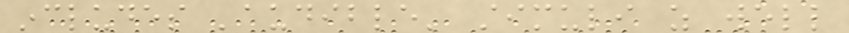includes 'audible' stimuli as well
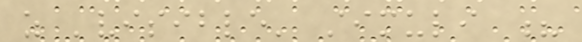as 'visible' stimuli ?
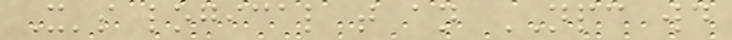It's logical that an NPC would
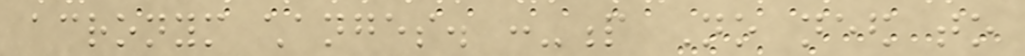acronym changes. :-p No need to
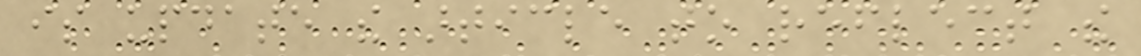is update the article to reflect the
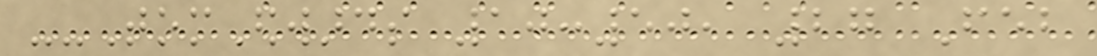--TomEdwards 10:50, 27 Feb
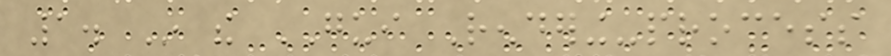1. In the GUI Rendering-process
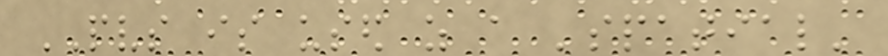PVS is used as a 'spatial'
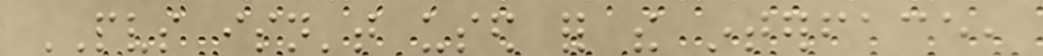PVS isn't used for the interface,
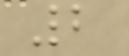2
